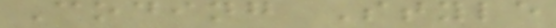Coding Style
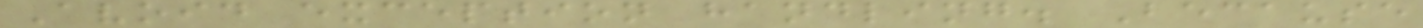Avoid exception handling. Because
